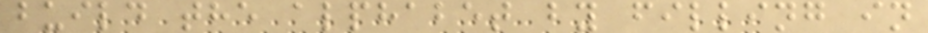build the alphabet by filling in
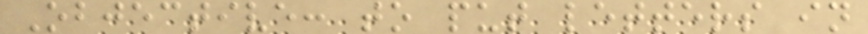Objective: to put letters in
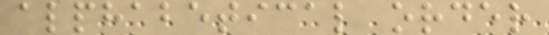alphabetical order
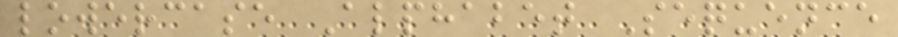lowercase Alphabet Sequence
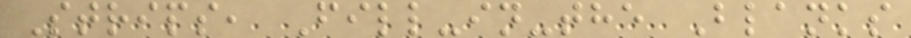Strips, Fill-in-the Blanks
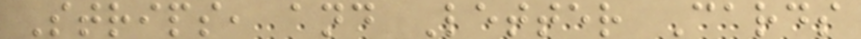Strips, and Letter Cards
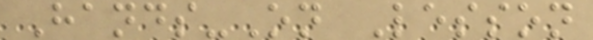Hands-On Lesson
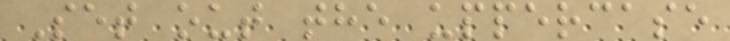Set out the uppercase
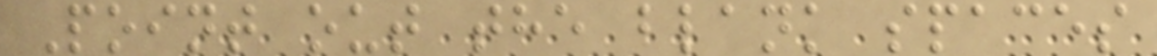Point out the blank spaces
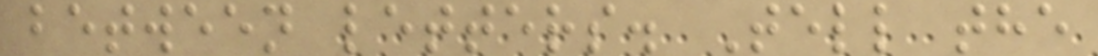between letters. Tell the
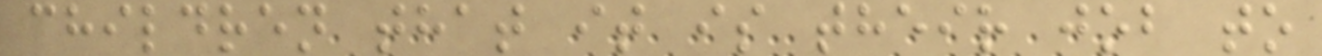children that it is their job to
